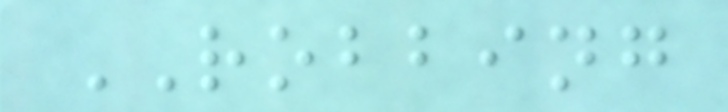ROBBING
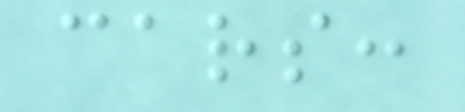cars:
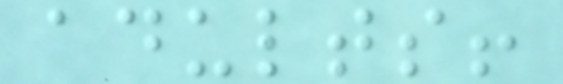adults!
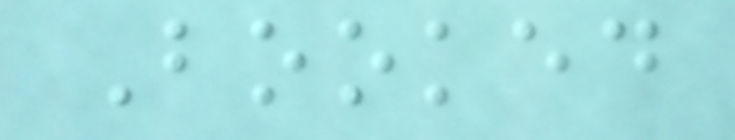Booked
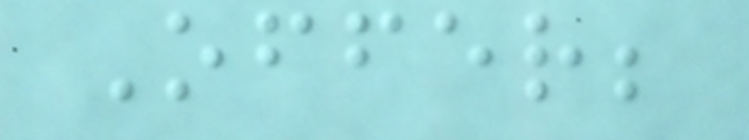Offer;
